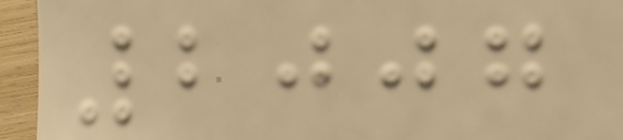2007
